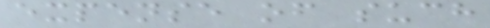expense of such
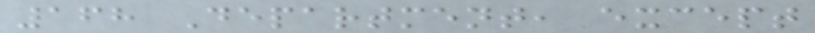168 Department, except
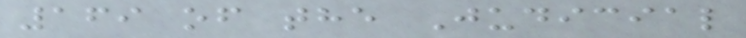169 of the Judicial
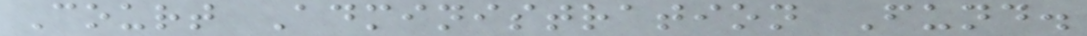Court Administration Fund.
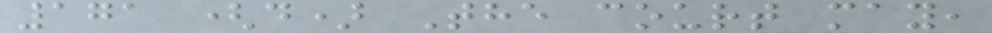171 (d) The court may,
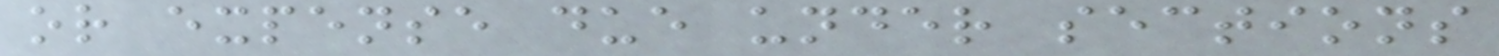or expense due under sections
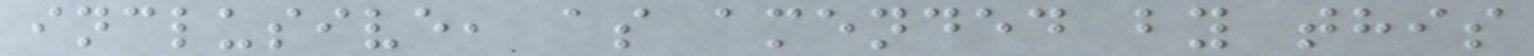inclusive, as amended by this
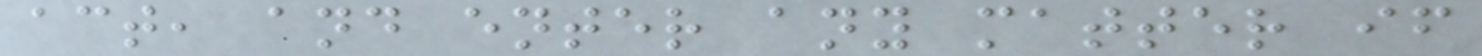act, and enter any matter if
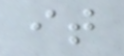it
